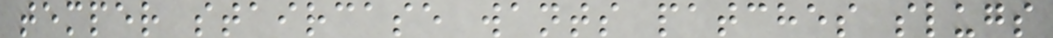temper staircase wants patches slugs
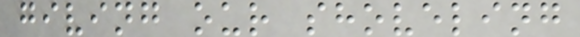giving our shoveling
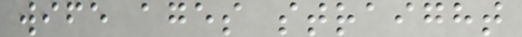wife ages straight
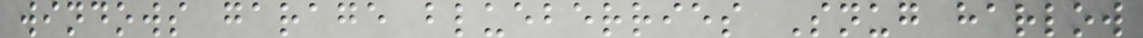windows garage blueberries Snug harlow
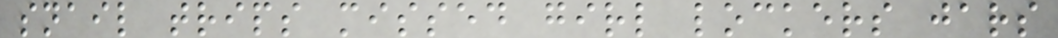snail trips missed girl lockers jars
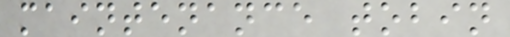maintenance tobin
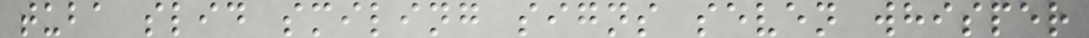tuba slid smiling signs seven whisper
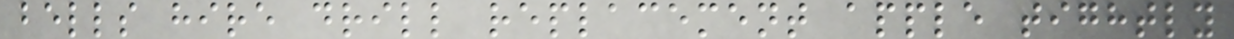bells hire drill replacement apple tightly
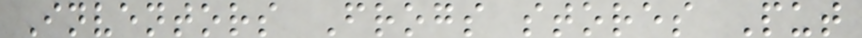Inventors Frogs stores Put
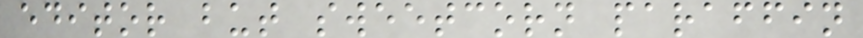editor but sweetcorn paraffin
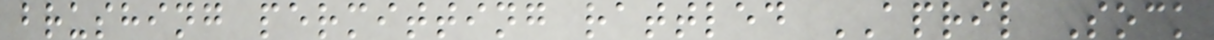brushing permitting rattled APRIL Sock
